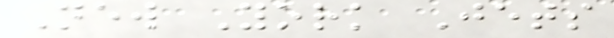New York Jets
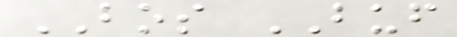BOS BUF
